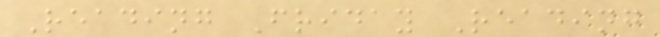Reading Friday Reading
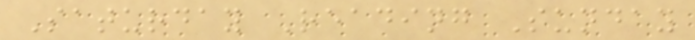Saturday Reading Sunday
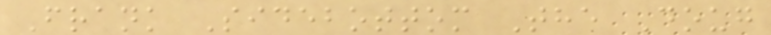Frank Sidebottom The Doug
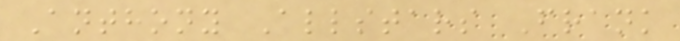Anthony Allstars Frank
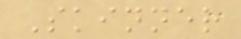Skinner
